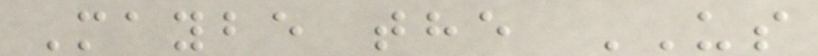Maybe the US
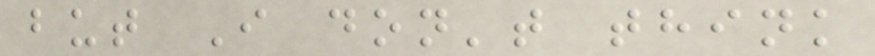but I don't think
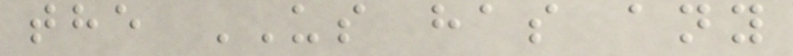the US has any
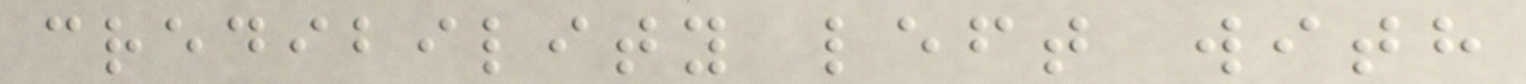credibility left with
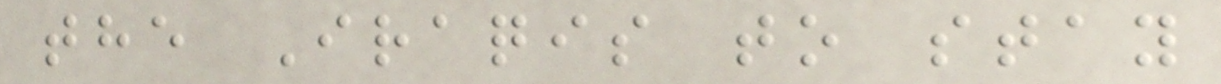the Iraqis to stay
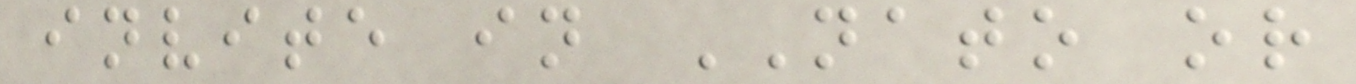invite in NATO or
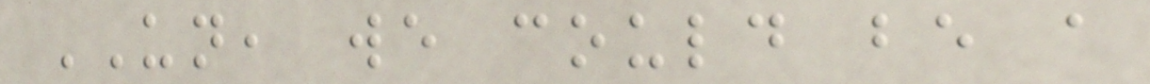UN, we could be a
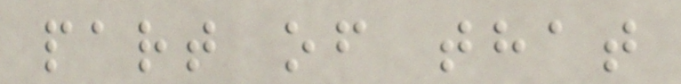part of that
